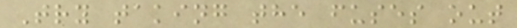Try taking the fuses out
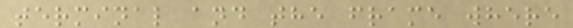terminal and the frame where
